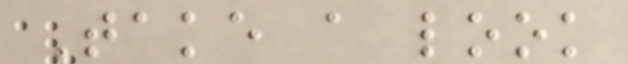Take a look
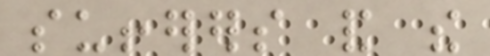sufferers and the
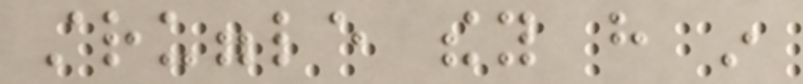struggle they have in
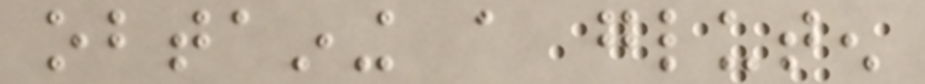obtaining a gluten
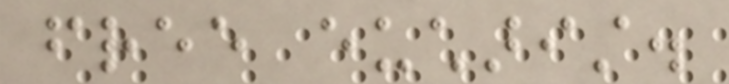free eucharist.
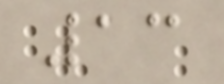13
